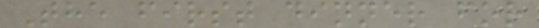The first dinner for
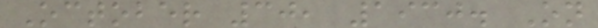October 30, 1930. On
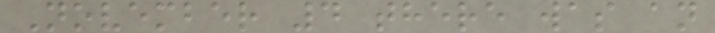November 4 there was an
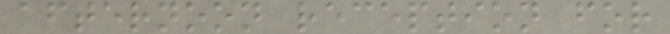afternoon reception for
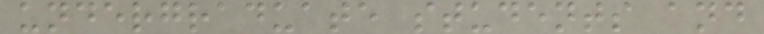undergraduate students and
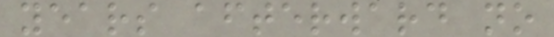years afterward no
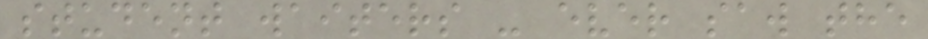student waiters - ever saw the
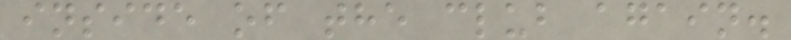inside of the club again.
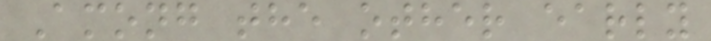Among the other early
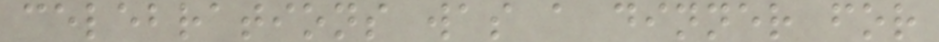celebrations was a dinner for
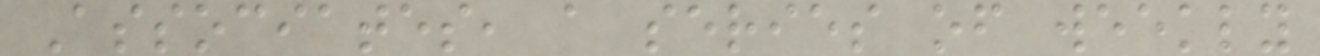Associates, a series of weekly
